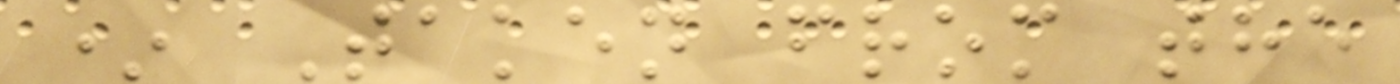* Taken from the
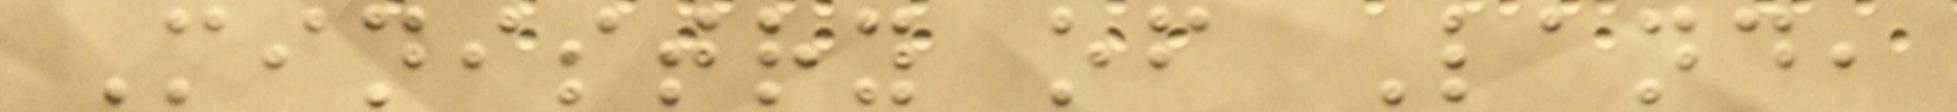Ministry of Land,
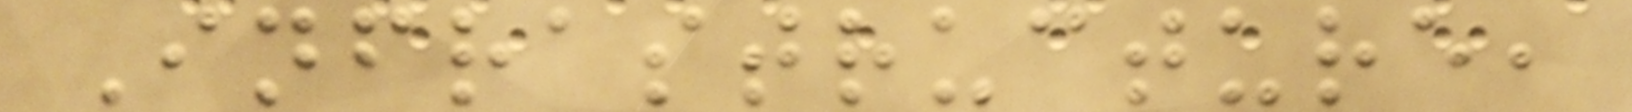Infrastructure,
